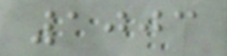1003
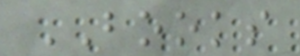BOOKS
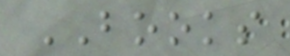BOOKS
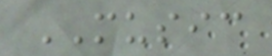MUSIC
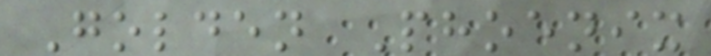Golden Phoenix
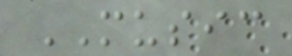MUSIC
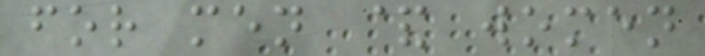for men & women
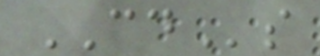CDs
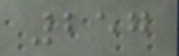257
